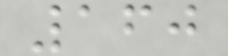160
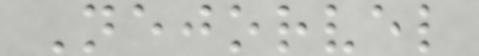Nejorvel
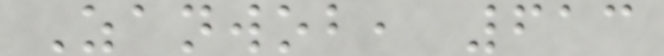Zanwob, 613
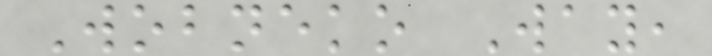Wobneko Way,
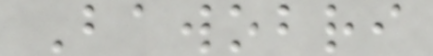Bawobri
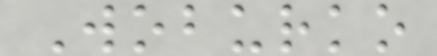Woburko
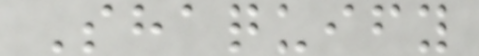Shaquify
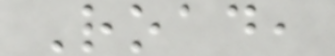Road,
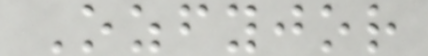Ozfyjor
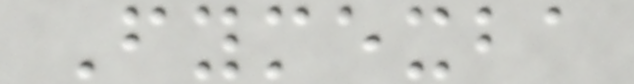Fymexba
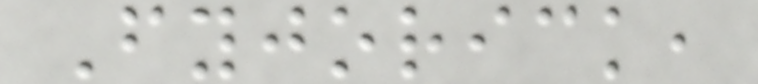Fyjorick,
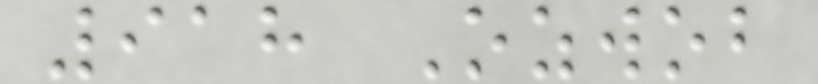918 Ozwob
